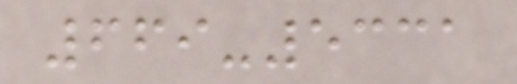669-5331
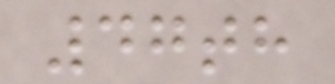47th
